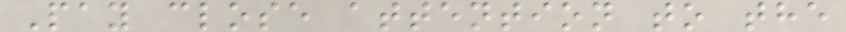Pay close attention to the
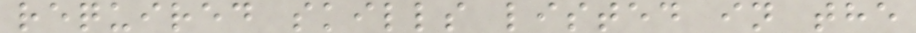required skills listed in the
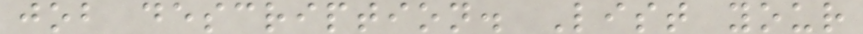job description. List your
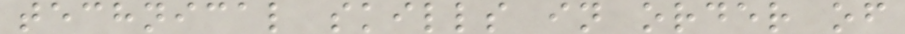technical skills in order of
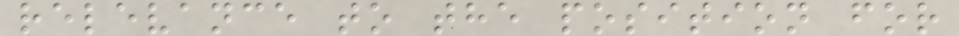relevance to the position for
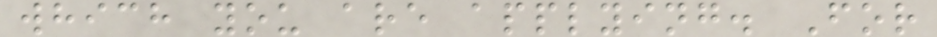which you are applying. For
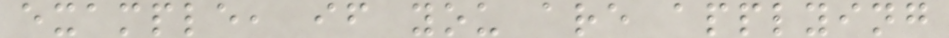example, if you are applying
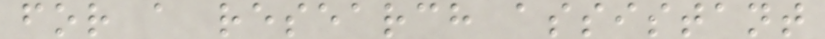for a research assistant
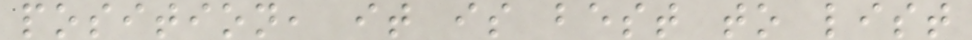position, it is best to list
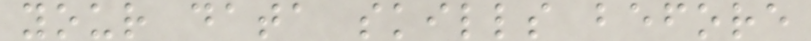your data skills before
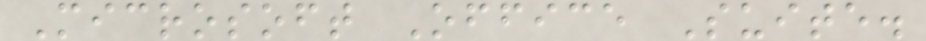Microsoft Office Suite.
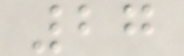27
